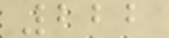222
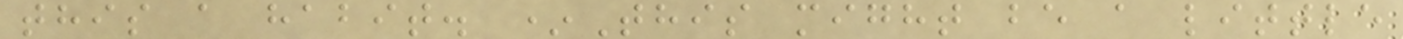this a habit. *This might be a little
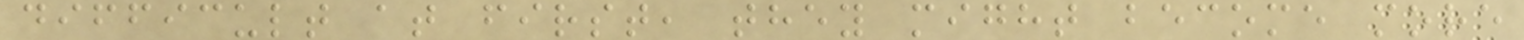difficult at first, they might become more
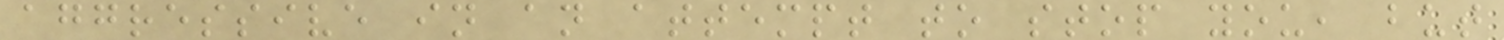aggressive in an attempt to stop you, but
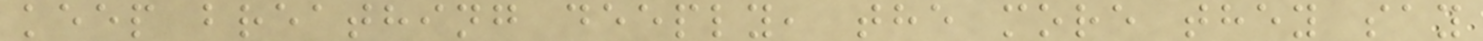keep breathing deeply, the more they say
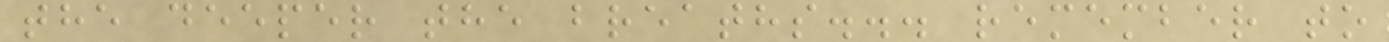the deeper the breaths... remember to
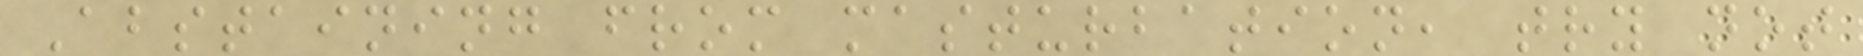Abstaining from masturbation, try not
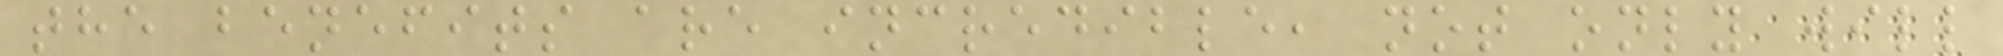the benefits are incredible, not only will
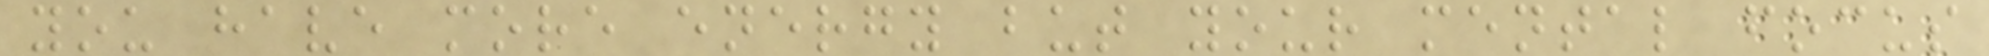you have more energy but your mental focus
